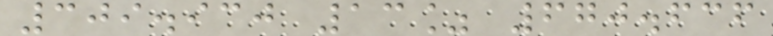309.930 13% 670.636
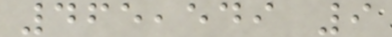465,549 9
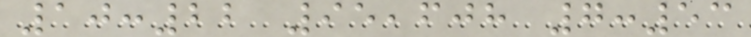10:22 95,608 7:53
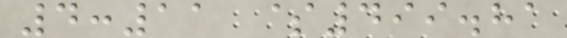4:11 $499.81
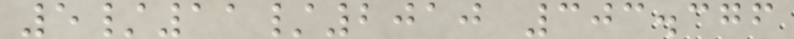5/11/2010 303.376
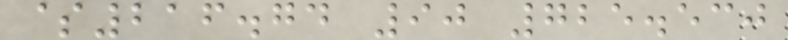$216.74 90 725.530
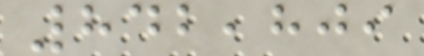842,809
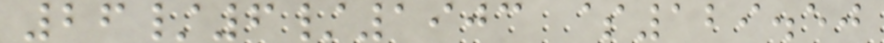26/6/1903 $129.50
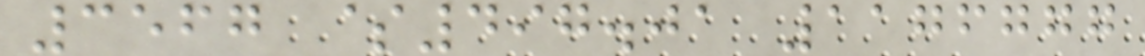3567 $497.01 1176777
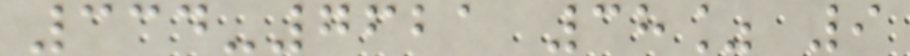334-7621 38% 9
